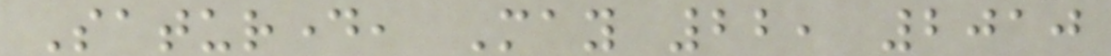Saturday, May 22, 2010
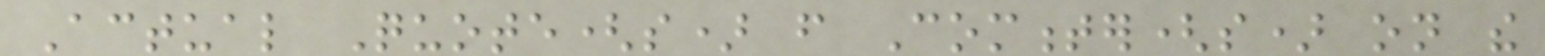Actual Quote(s) from Commenter(s) on the
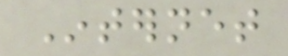Internet
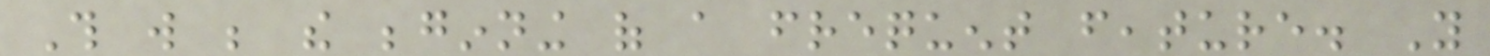This will be the beginning of a frequent feature. You
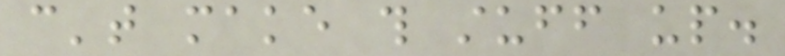can't make this stuff up.
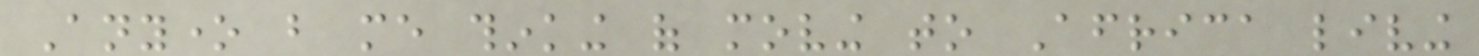Anyone but me thinking of moving to Africa living
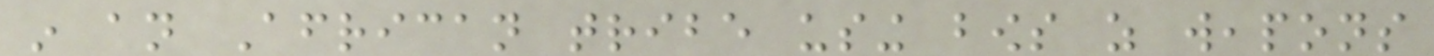in an African tribe using bows as weapons
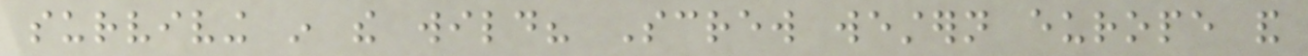surviving in the wild? Screw western europe and
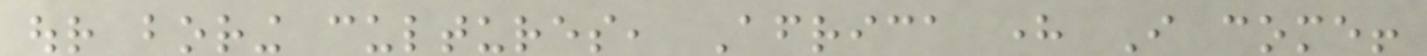our boring cultures, Africa here I come!
